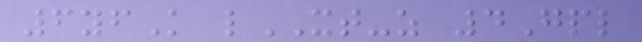6yfK lXT-z 4Gpl
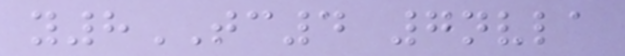y8TC4 7nvla
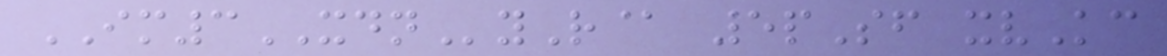IM3XDNyR@ 5pSf xvKc
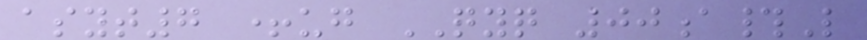asyt7 +ug QYQ 00a#L
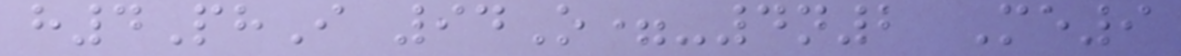h4PhI 94O=-4n2 Me9
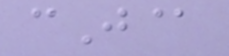cJ@
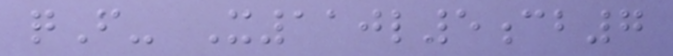qF- X110l5cb7
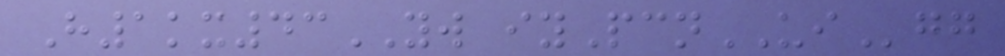H1kx43YW iyPcnUIgg
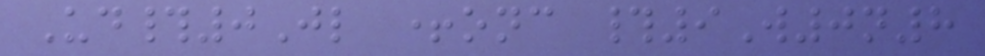Ud#0Jl +onc #9W0n8
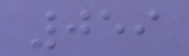059
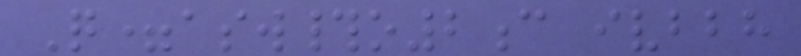Q=asw#o2c ivbbh
